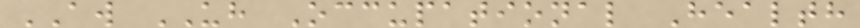AW UH Occupational Health
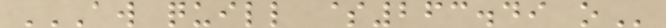AW QUILL $263.49 O
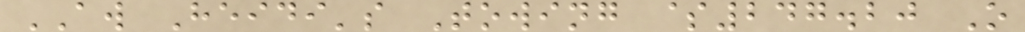AW Heidi's Towing $247.20 O
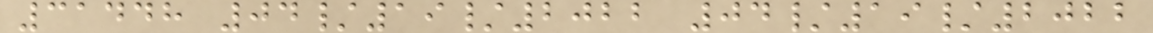31448 04/19/2022 04/19/2022
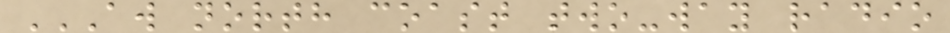AW NORTH COAST TWO-WAY RADIO
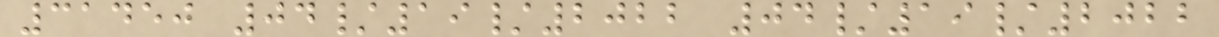31450 04/19/2022 04/19/2022
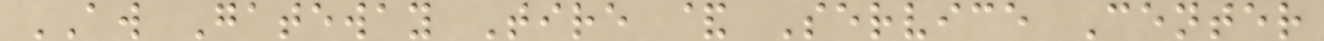AW Gateway Tire & Service Center
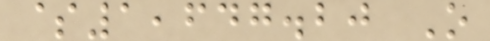$1,647.20 O
